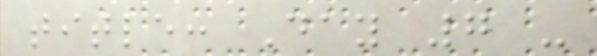title: Day 7 -
